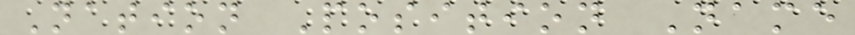Nation Position Name
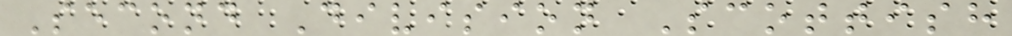Second Division Scottish
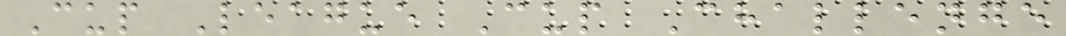Cup League Cup Challenge
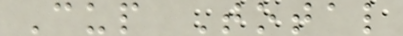Cup Total
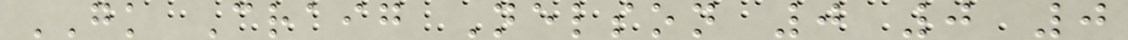GK Craig Nelson 0 0 0
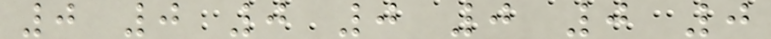0 0 0 0 0 0 0
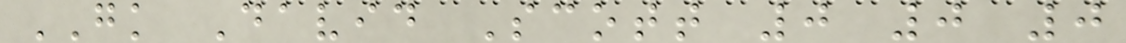GK David Scott 0 0 0
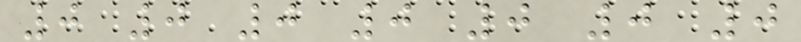0 0 0 0 0 0 0
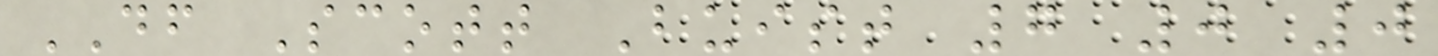DF Scott Buist 7 0 0
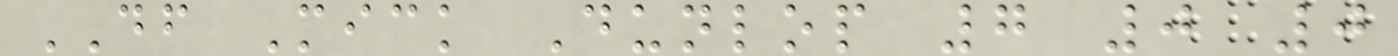DF Mick Dunlop 7 0 0
